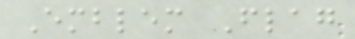Emblem Flag
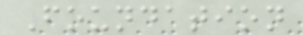Foundation
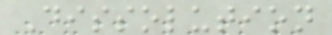Dissolution
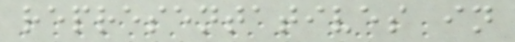representatives in
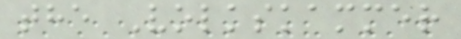the Volkskammer
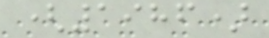(1986)
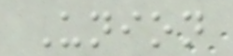Union
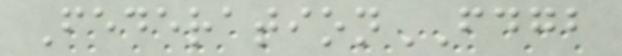FederationFDGB
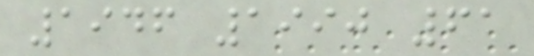1946 1990 61
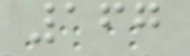167
